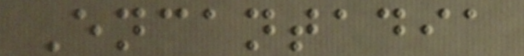Encantadia
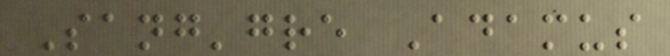Sang'gre Adamus
